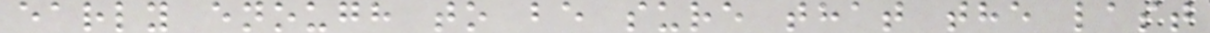early enough to be sure that the last
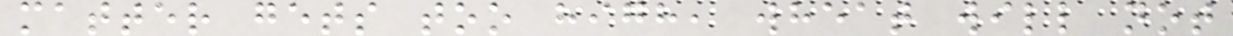matter gets too high, wheat will not
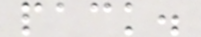pack.
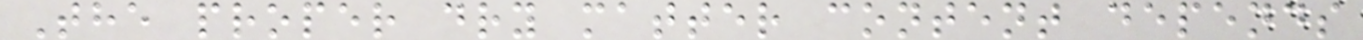The proper dry matter content depends
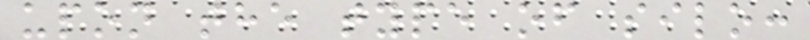upon the type of silo:
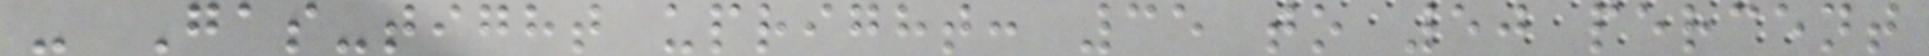- Gas-tight upright: 35 to 50 percent
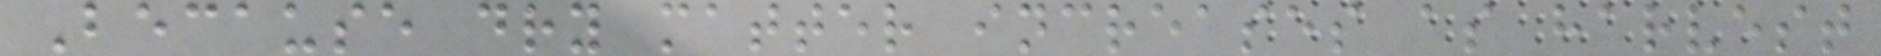Because dry matter increases as harvest
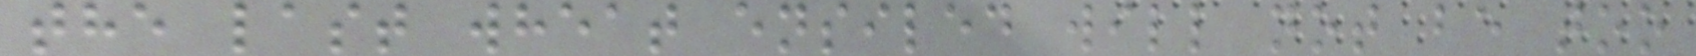the last wheat ensiled will not be too
